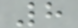8
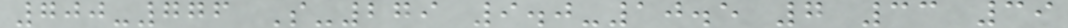700-776 S-279 9.0-10.5 7 33 39
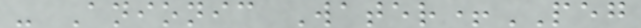- Anionic Water+PEG
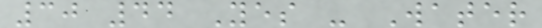30 44 Yes - Water
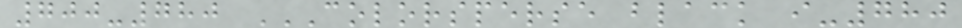700-780 COLORSPERSE BLACK I-780
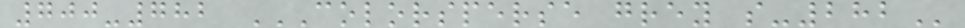700-782 COLORSPERSE GREY S-282
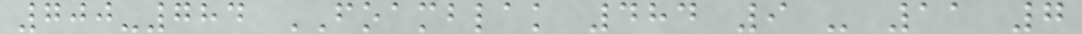700-784 FOAMBLAK 484 9 - 11 7
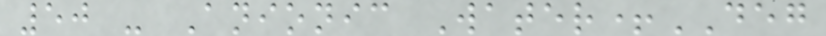50 - Anionic Water+DEG
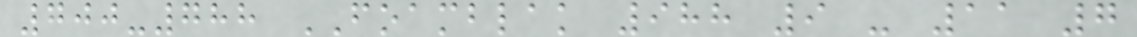700-788 FOAMBLAK 988 9 - 11 7
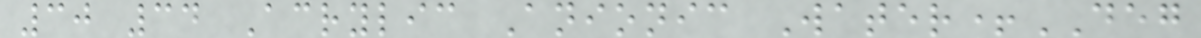30 34 Acrylic Anionic Water+DEG
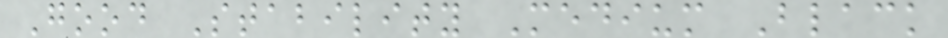Good Stability Medium Black
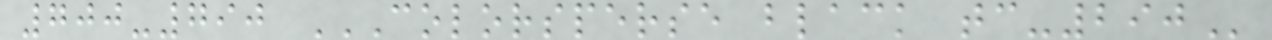700-790 COLORSPERSE BLACK TC-290
